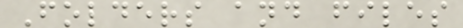Folders and files
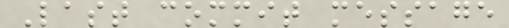Last commit message
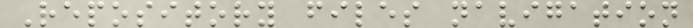Repository files navigation
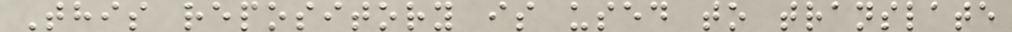This repository is used to translate
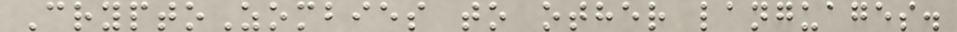CryptoZombies to other languages.
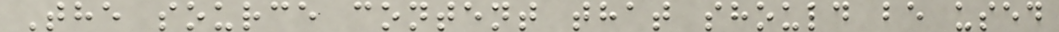The source content that should be used
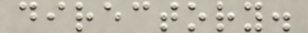directory.
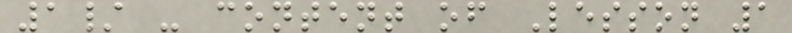1/ - content of Lesson 1
